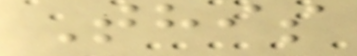This
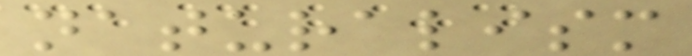naturalism
